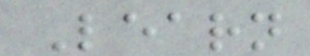Learn
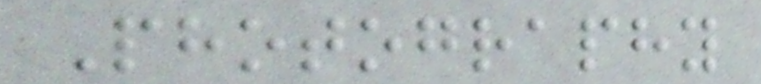Photography
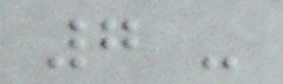7 -
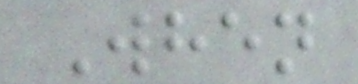When
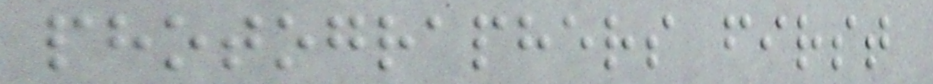photographers first
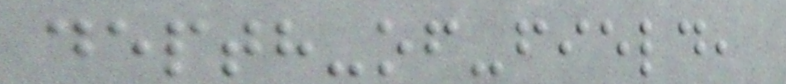depth-of-field,
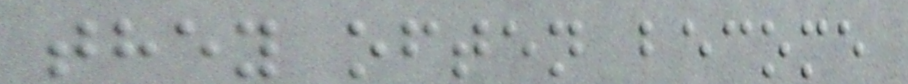they often become
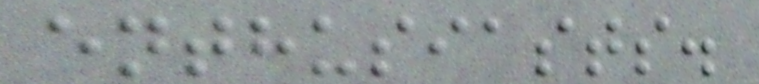enthusiasts.
